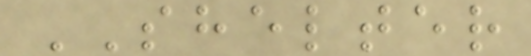SHELTER
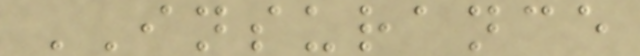INSURANCE
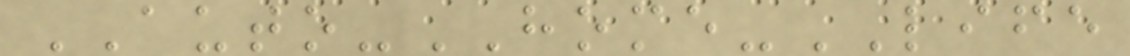AUTO-HOME-LIFE
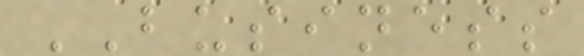BUSINESS
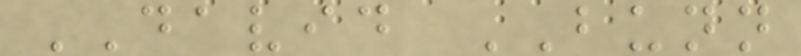DAVID BUNN
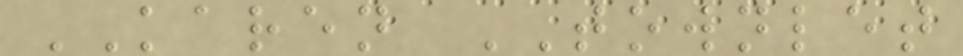KAREN TOWNLET
